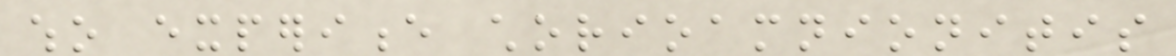who experience chorioamnionitis
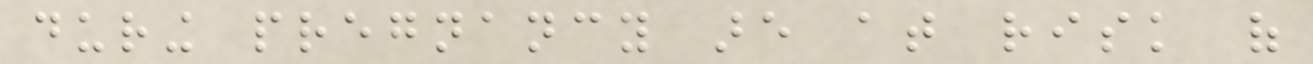during pregnancy are at risk of
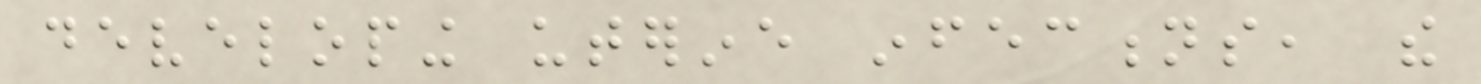developing uterine infections, the
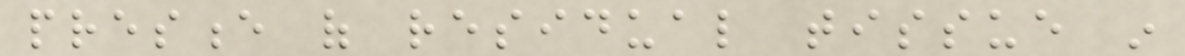presence of residual tissue in
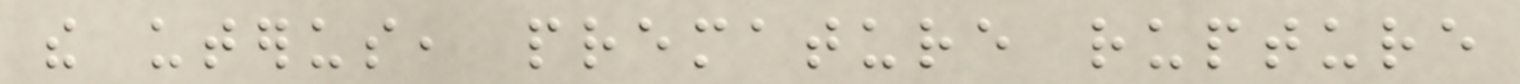the uterus, premature rupture
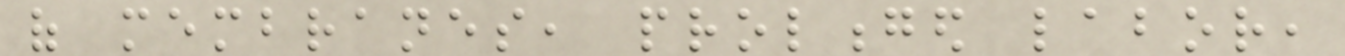of membranes, prolonged labor,
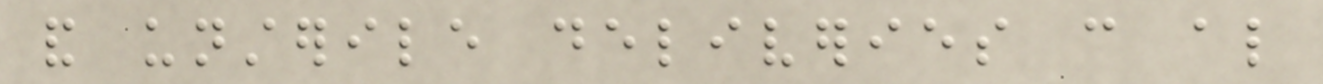and unsterile deliveries can also
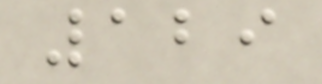129
